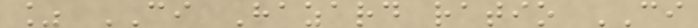% CI Hazard ratio CI
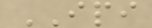IPI
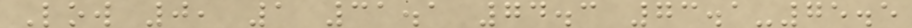Low 0, 1 31.1 74.3 73.1-75.5
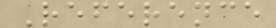Reference
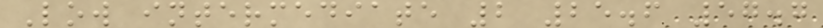Low intermediate 2 25.6 57.7
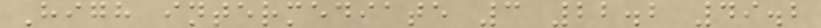High intermediate 3 22.2 49.2
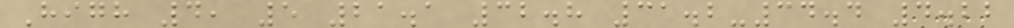High 4, 5 21.1 32.8 31.2-34.4 4.22
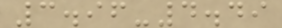3.96-4.49
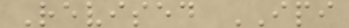Revised IPI
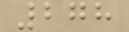278
